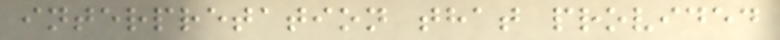interpretation that provided
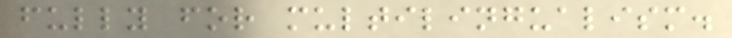fully for multilingualism.
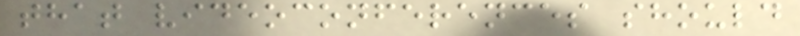that videoconferences should
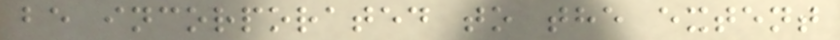be incorporated to the extent
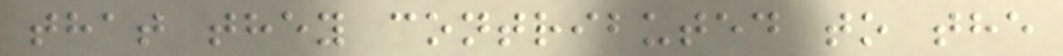that they contributed to the
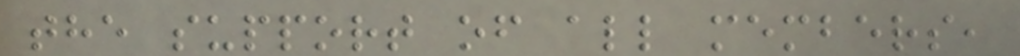the support of all members,
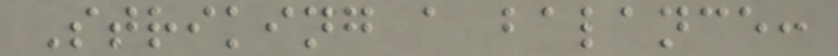Striking a balance:
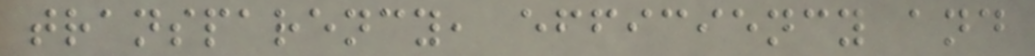transparency, efficiency and
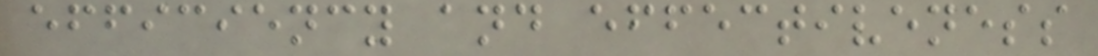efficiency and effectiveness
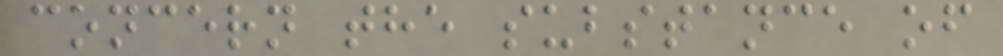concern the substance of
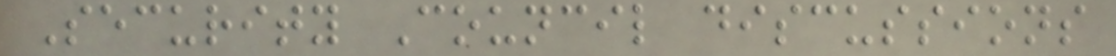Security Council discussions
